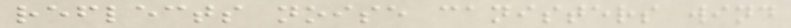reflects noise canisters wind
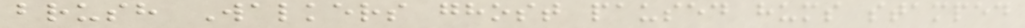brush Walkers ghost paused hums stamped
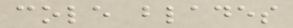cole blades
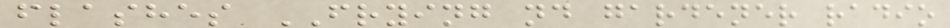flashes FRYING nd gardener radio
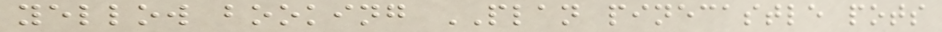yellow booking PLAN pinecastle pots
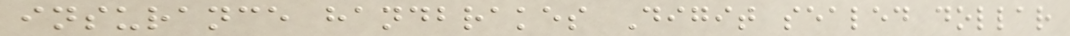insurance handbrakes Digit sealed dollar
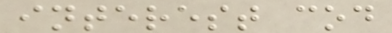interest cod
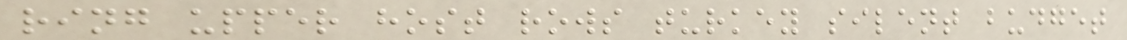ring upper host rows turkey silent budget
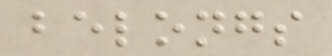belongs
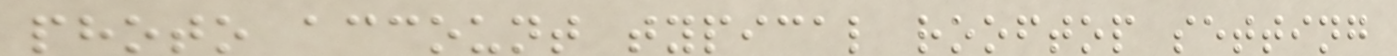photo account typical rooftop setting
